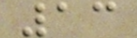13
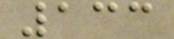133
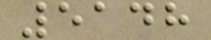5148
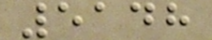5148
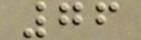76
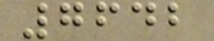7642
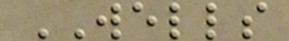WELLS
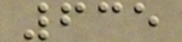635
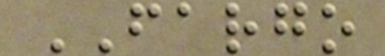FARGO
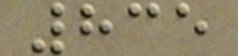835
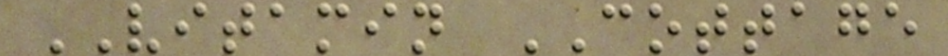VITAMIN COTTAGE
